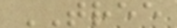TREE
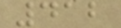412
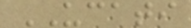UCATI
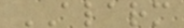ALARM
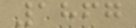1867
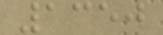1350
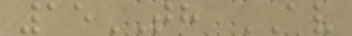15TH AV
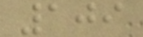109
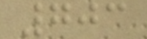703
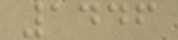1446
